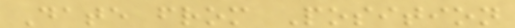Date from Position
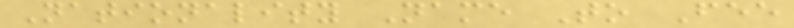Nationality Name To Fee
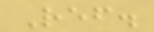Ref.
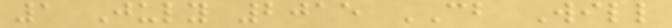1 July 2015 CB Will
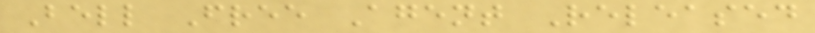Bell Free Agent Released
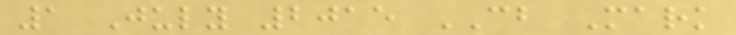1 July 2015 CB Mark
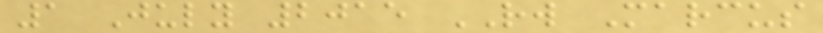1 July 2015 RW Marcus
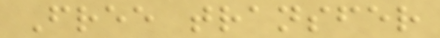Free transfer
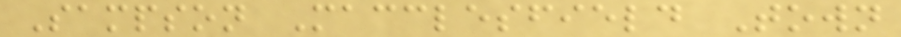Sampson Macclesfield Town
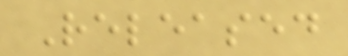Released
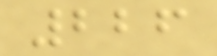226
